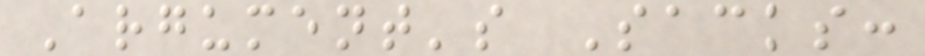Argument's Sacks:
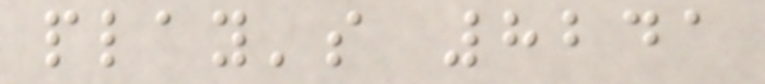play's 8241
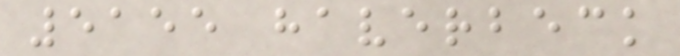5155 haverbeck
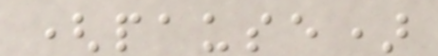(pause)
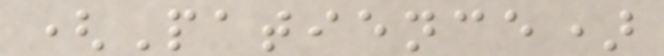(Patience)
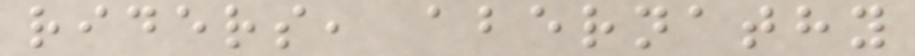riders, abernathy
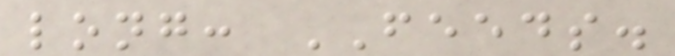long: FEEDS.
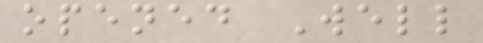opened Well
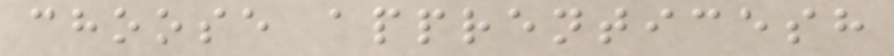choose apprenticesh
